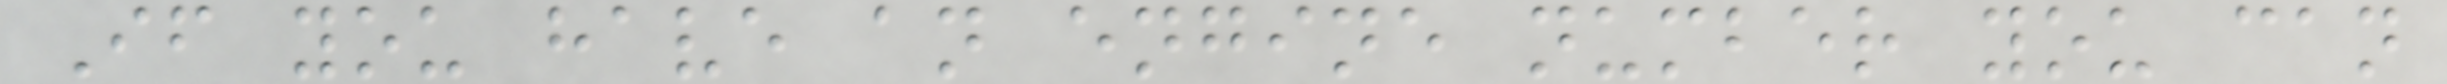If you have an engine number you can
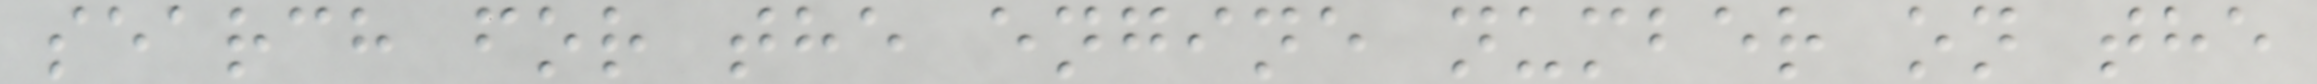search for the engine number on the
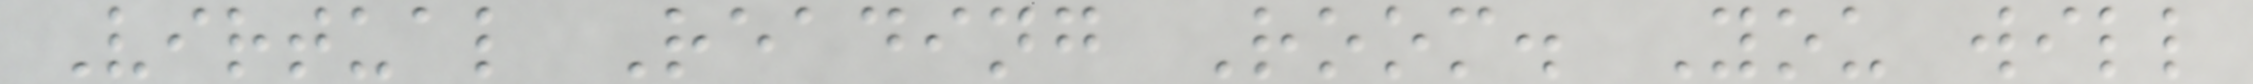Virtual Reading Room. You will
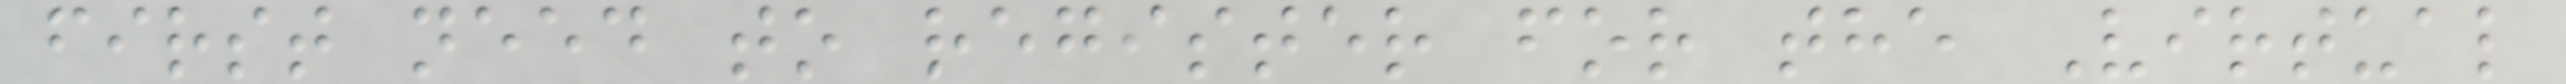first need to register for the Virtual
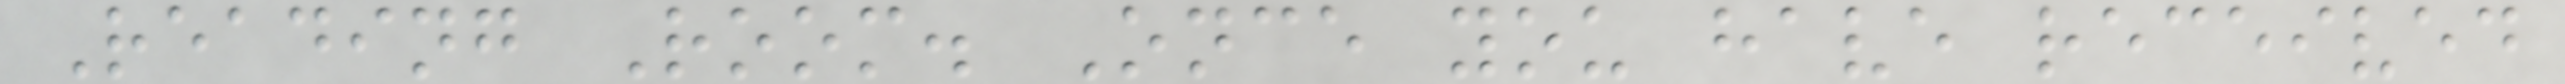Reading Room. Once you have received
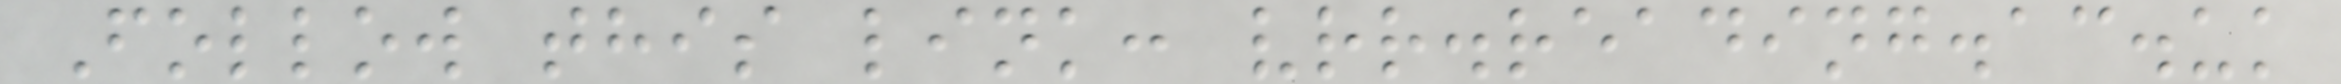Follow this link: vrr.reading.ac.uk
